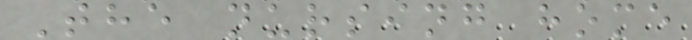The nursing home
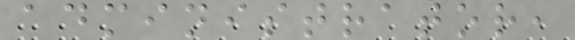administrator,
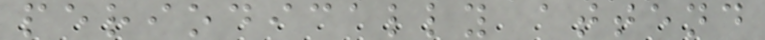periodically attend
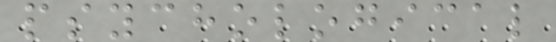psychological
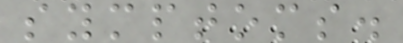symptoms.
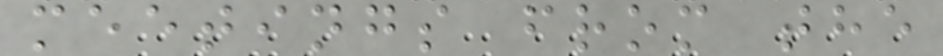meetings from the
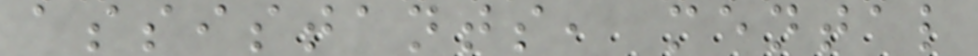assistants, mental
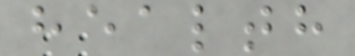health
